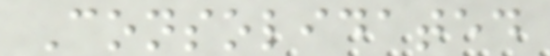Consolidated
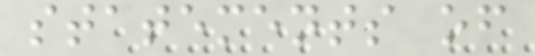statements of
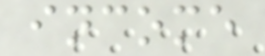income
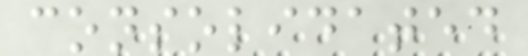consolidated
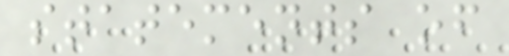statements of
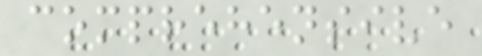comprehensive
